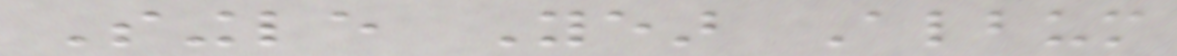Single Year Album
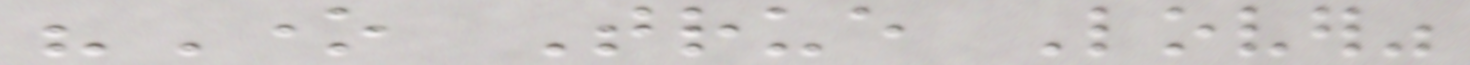"One True Lover"
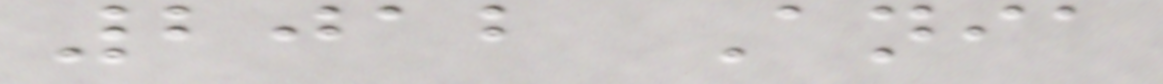2012 Ania
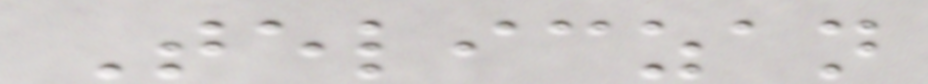Teliczan
